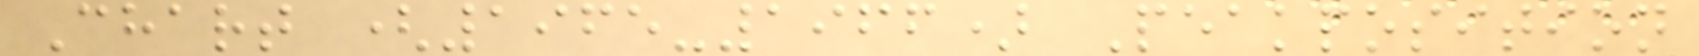Chart (1965-1966) Peakposition
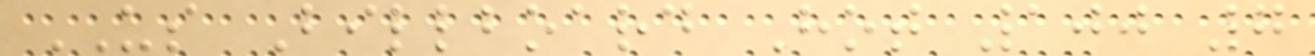US Billboard Hot 100 7
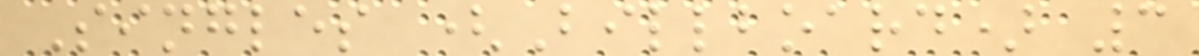Singles (Billboard) 3
